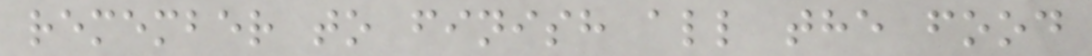remember to finish all the food
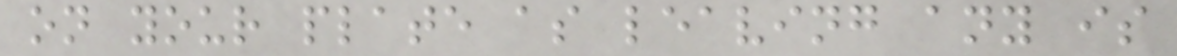on your plate as leaving any is
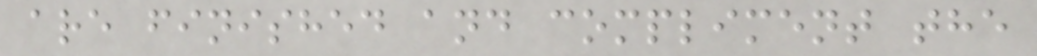are finished and compliment the
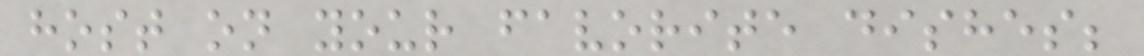host on your favorite dishes;
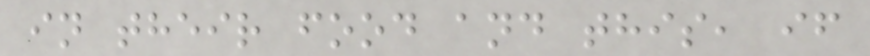in their food and this, if
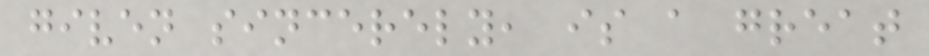given sincerely, is a great
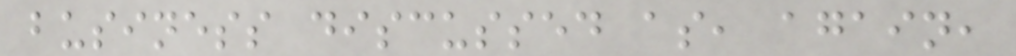business discussed as, again,
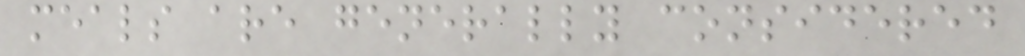meals are generally considered
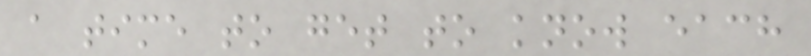a time to get to know each
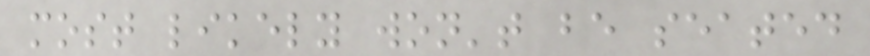most likely won't be seated
